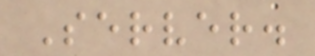Server.
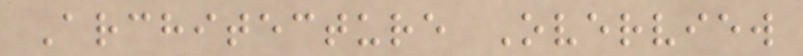Architecture Overview
